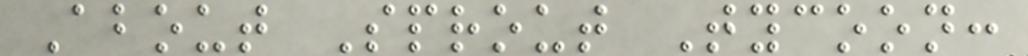About Sprout Tycoon:
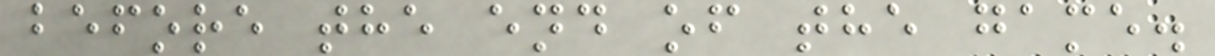before the end of the game.
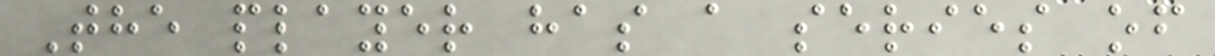The player has a series of
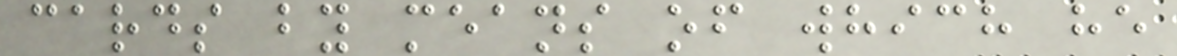cards by means of which he
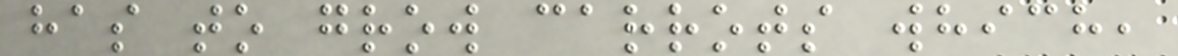has to grow carrots which,
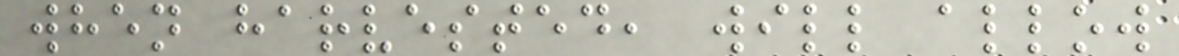when harvested, will allow
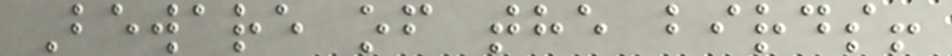Beware of the birds!
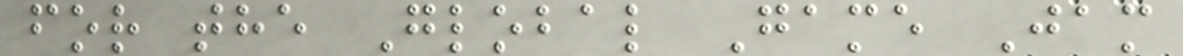for the Global Game Jam
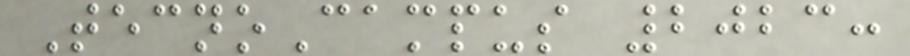TecnoCampus 2023:
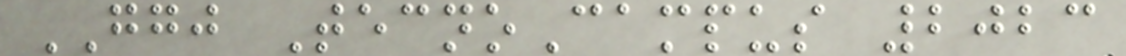GGJ TecnoCampus 2023
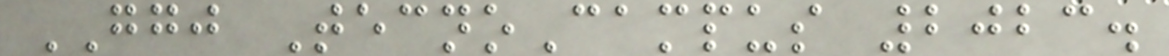GGJ TecnoCampus 2023.
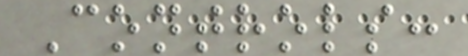Controls:
